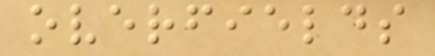overfields
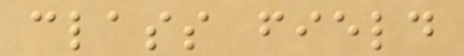class field
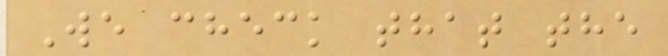We check that the
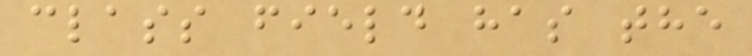class field has the
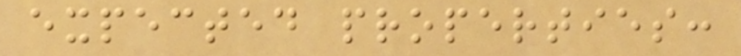expected properties:
